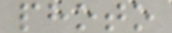photo
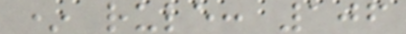* rule: 106
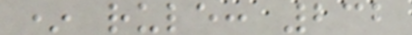* rule: 232
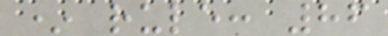* rule: 86
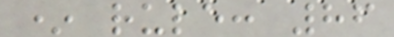* rule: 86
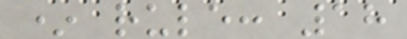* rule: 18
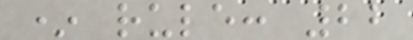* rule: 22
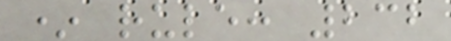* rule: 232
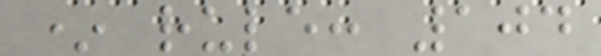* rule: 104
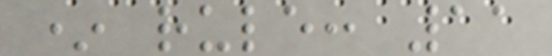* rule: 11
